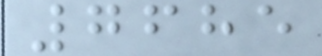7685
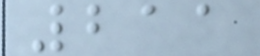211
